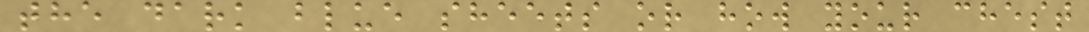the dark blue sheets or how your chest
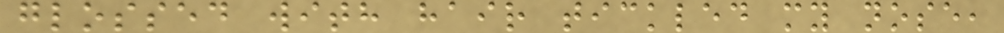glossed with hair tickled my nose,
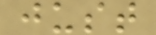just
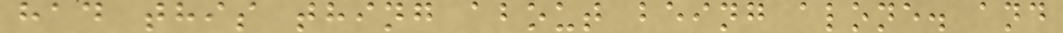had this thing about being alone. and
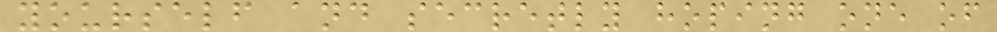yourself and secretly hoping one of
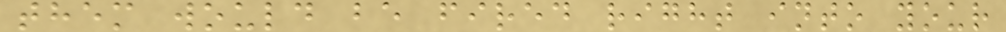them would be fired right into your
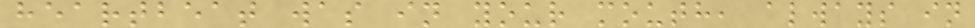heartbeat was in your mouth, always in
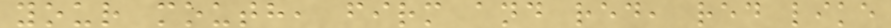your mouth, firm and red, red like
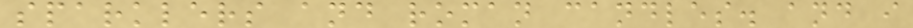sparklers and roman candles. and i
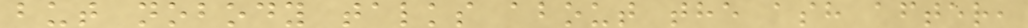but nobody talks about the ash after,
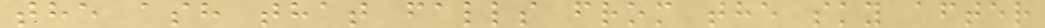the ash that falls from the sky after
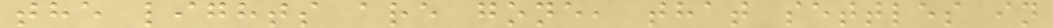the lights are gone, that settles in
